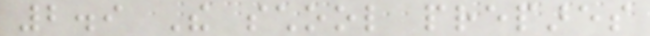2.9 The school prepares
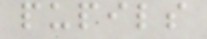pupils
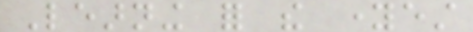Learning for the youngest
